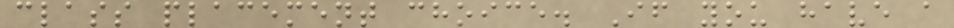class placement choice. If you have a
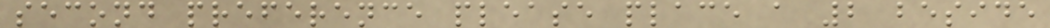second preference please place a 2 beside
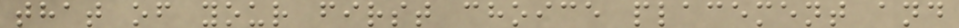that of your first choice placement and
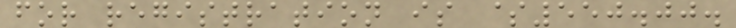for registration is $550.00.
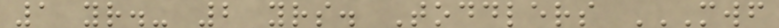1 yr.- 2 yrs. Toddlers MWF
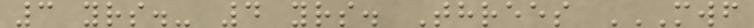3 yrs.- 4 yrs. Threes MWF
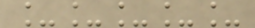_____
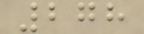278
